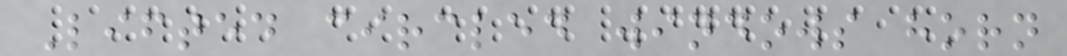Lifted circled windows horn
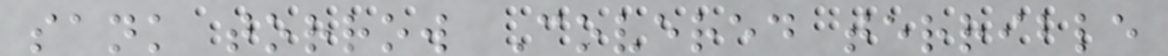sank torrow Covered terrible
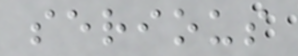serious
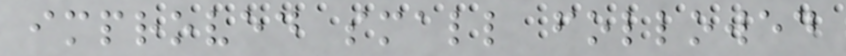improved small followed
